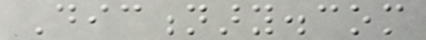Dictionary.com
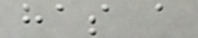has a
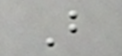But
